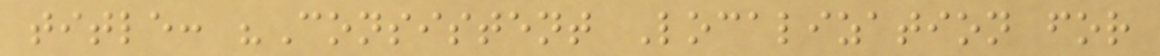title: "Consistent Localization for
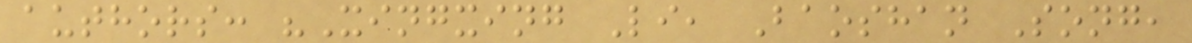authors: "Xingxing Li, Baoshan Song,
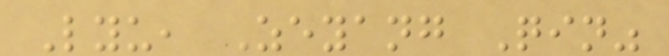Lyu, Zeyang Qin"
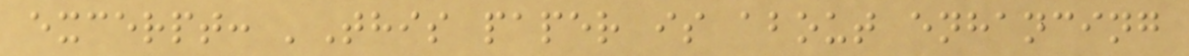excerpt: 'This paper is about enhancing
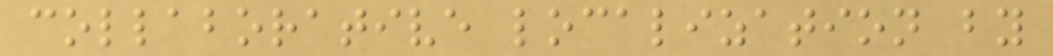collaborative localization by
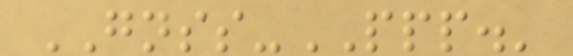GNSS-PPP.'
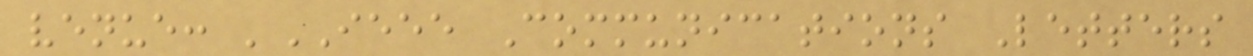venue: 'IEEE Communications Letters
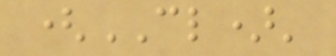(CL)'
